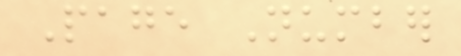Page Number
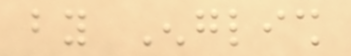by English
